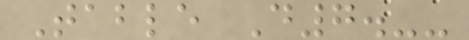Table D7.--
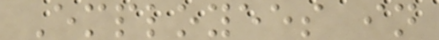Employees in
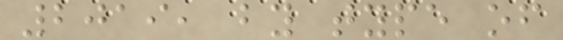2019, by type of
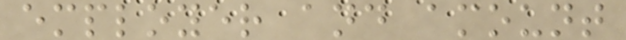employer and amount
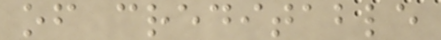of creditable
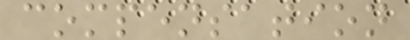compensation
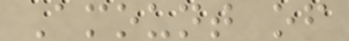Amount of
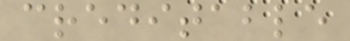creditable
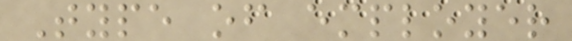Type of employer
